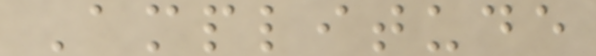Amplitude
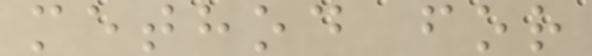method for
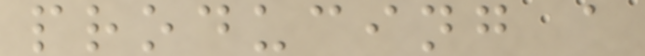producing a
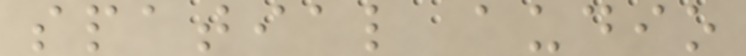spatial audio
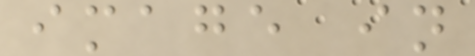image in
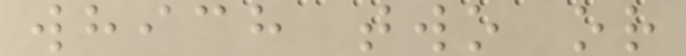which two or
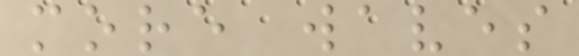more waves
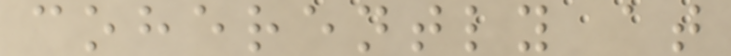coherently at
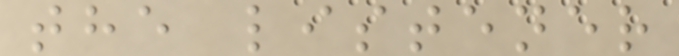the listener
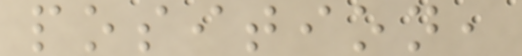position,
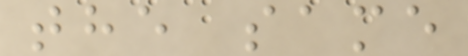the same
